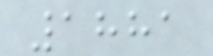1881
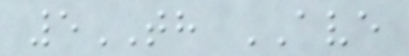5TH AVE
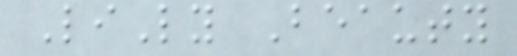LiLy Beauty
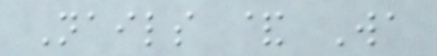Nails & Wa
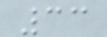33
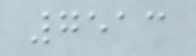7513
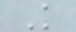K
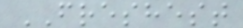FRESHEST
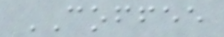COFFEE
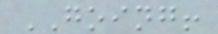GOING!
